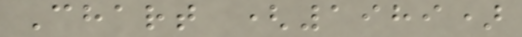Chart (1989)
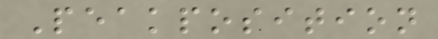Peakposition
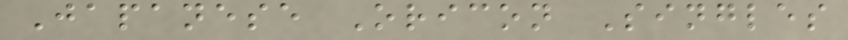Japanese Oricon Singles
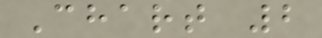Chart 2
